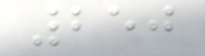250
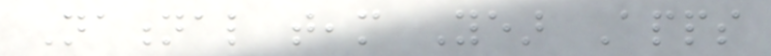National team Year Apps
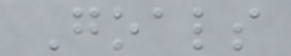Goals
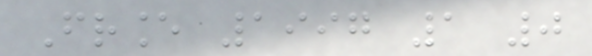France 1997 1 0
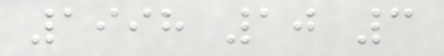1998 10 3
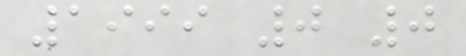1999 0 0
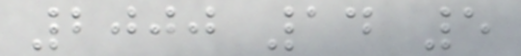2000 14 5
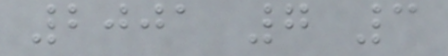2001 7 3
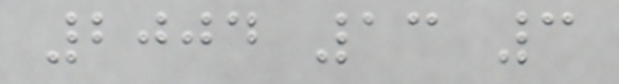2004 13 3
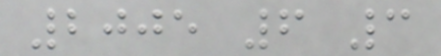2005 6 3
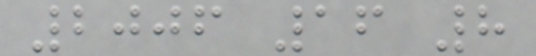2006 16 8
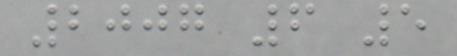2007 6 5
